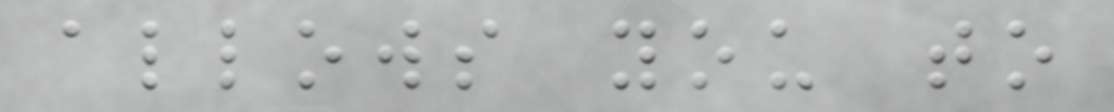allows you to
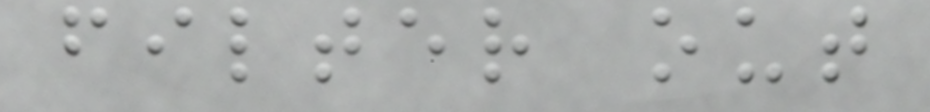filter out
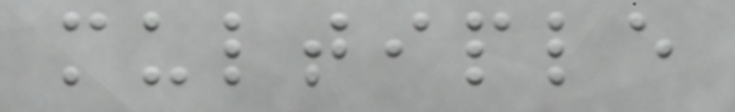multiple
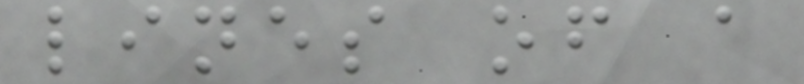lines of a
